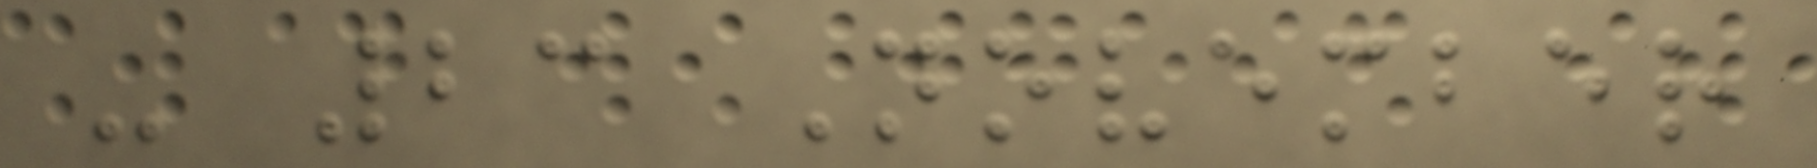- 23 November
